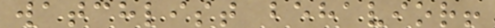watchlist behavior!
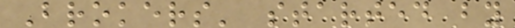Brokers' started by
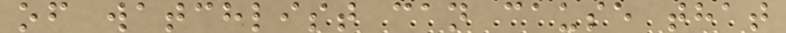of watchlist can cause that
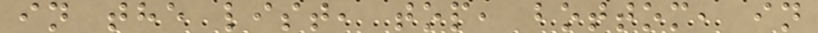in the list, top, bottom, in
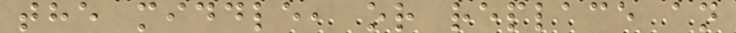the middle, or replace an
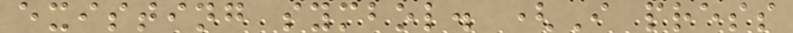existing symbol. (I press
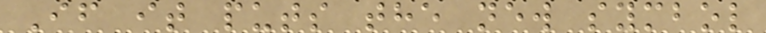If it puts the new symbol
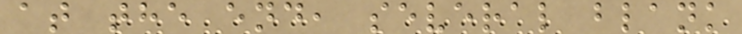at the end, several blank
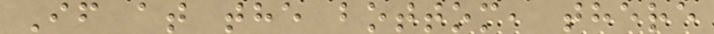If at the bottom, there
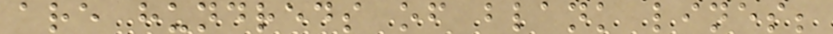are hundreds of blank lines;
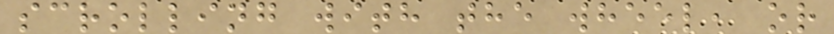scrolling with the wheel, or
